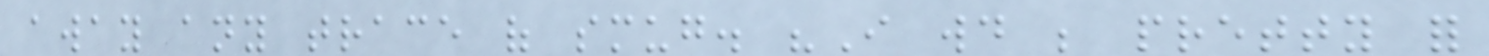away any trace of smug. "I would be pretty for
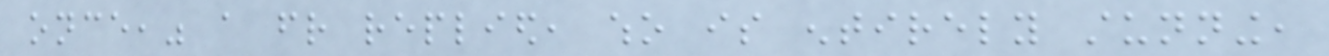once," a friend replied, who is entirely stunning,
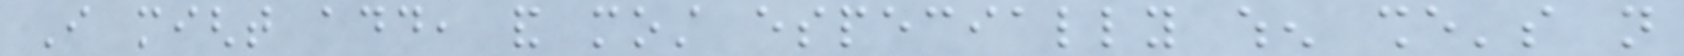I might add, and most especially when she's not
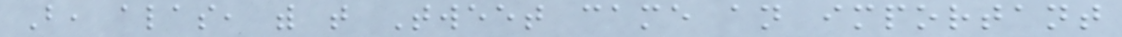But, alas, with that Tweet came an important
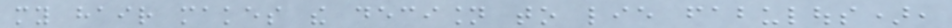my hair makes the decision to lie fabulous),
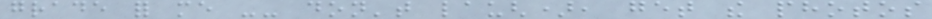grade for me -- don't laugh), get the photos
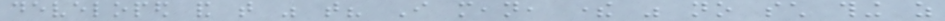developed and that was that? I mean, there was no such thing as
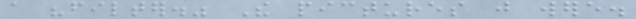a "filter." The pictures just were.
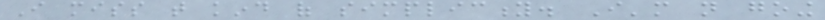I miss that kind of simplicity. I'm not going
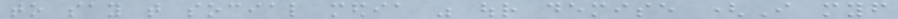to say that social media was our demise (I myself
